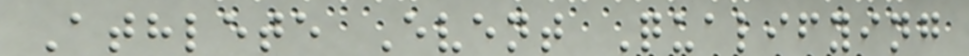Athlete Event Qualifying
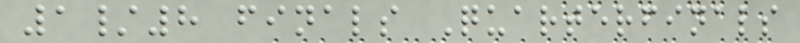1/8 finals Quarterfinals
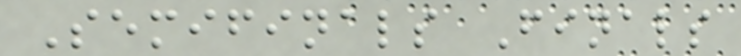Semifinals Finals
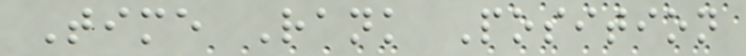Time Rank Position
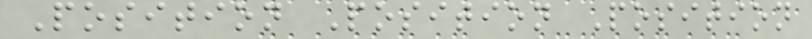Position Position Position
